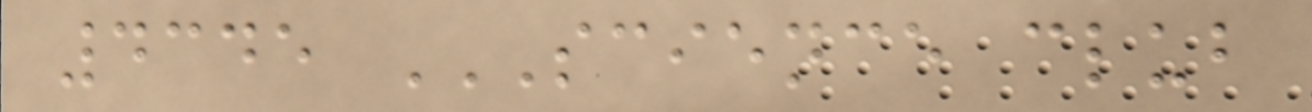4345 SCIENCE CLUB
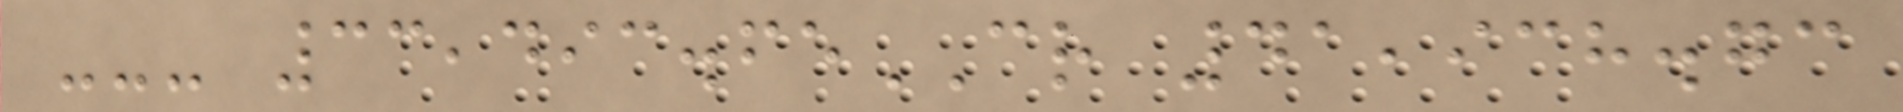--- 33,493.65CR 41,938.73
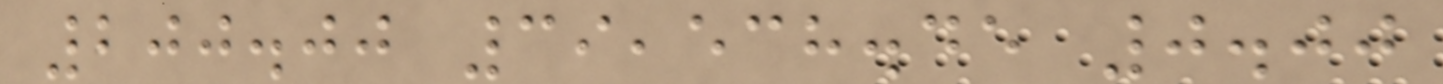200.00 39,538.45 0.00
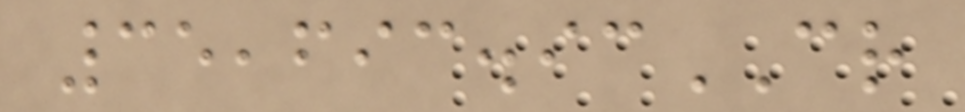35,693.93CR
